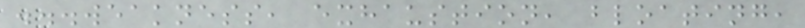...weakness, exhaustion, bloating,
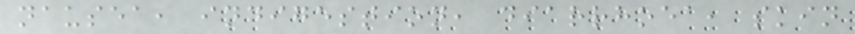nausea, indigestion, diarrhoea, skin
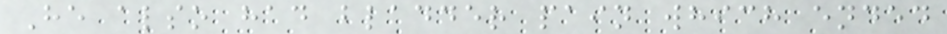He also had bladder pain which ended
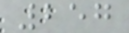257
